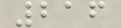216
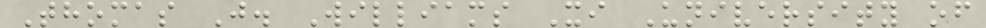Thomas J. Williams Xi University of
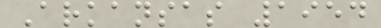Arkansas 1954
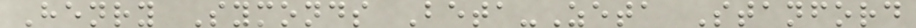Henry Symonds Beta-Zeta Stanford
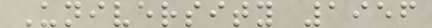University 1956
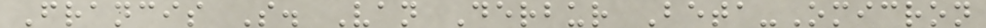Francis S. Van Derbur Beta-Omicron
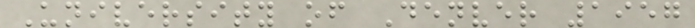University of Denver 1957
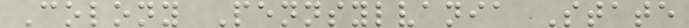Colony Pennsylvania State
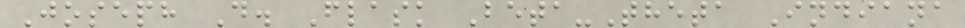Joseph D. Flask Beta-Theta Indiana
